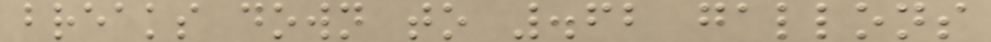breaks down to .62 gallons
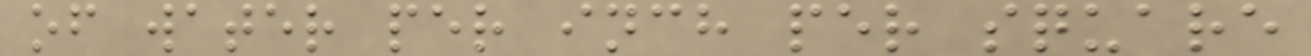of water per inch per square
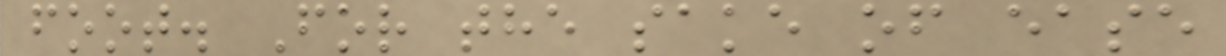foot. For the sake of ease
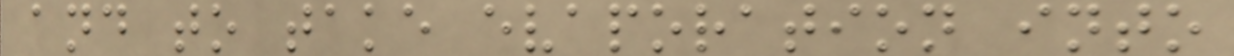and to take evaporation into
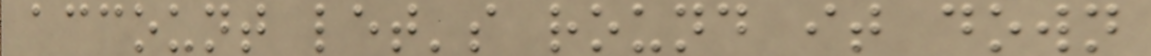account let's round it down
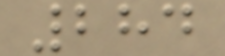284
